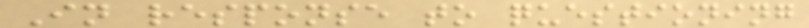In response to questioning
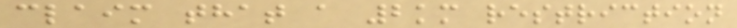claim that a 2km restriction
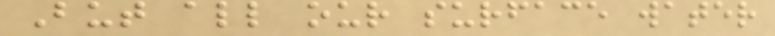But all our surface water
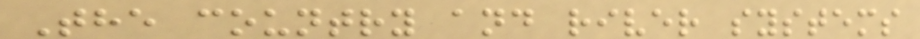The country and river systems
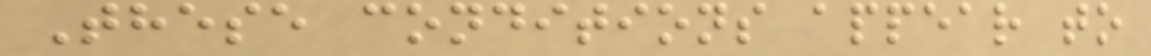These conditions appear to
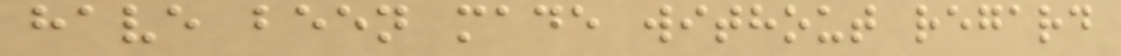have been made without regard
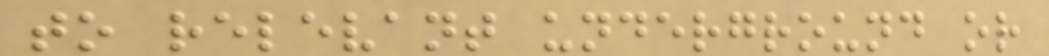to relevant underground or
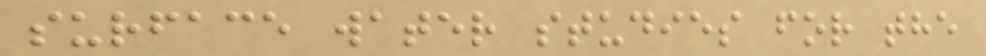surface water studies for the
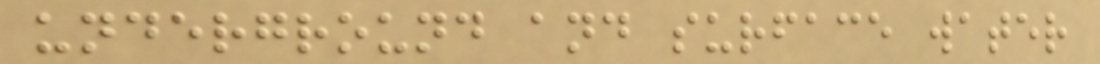underground and surface water
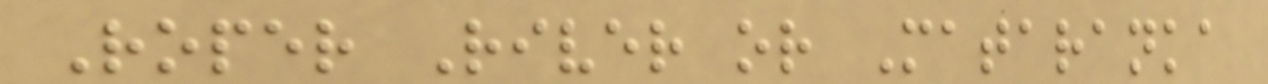Roper River or Mataranka
